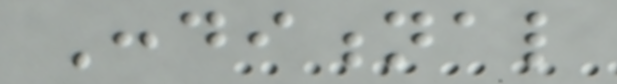Conditional
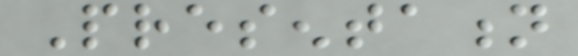Presentation
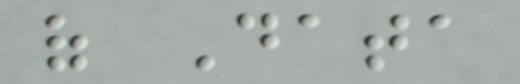of Data
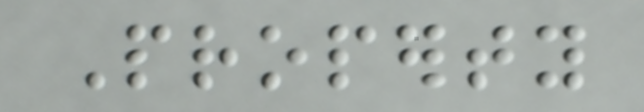Property
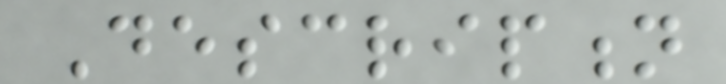Description
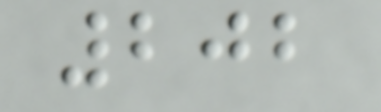202
